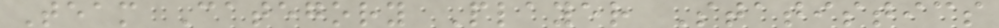Team Category Player Statistics
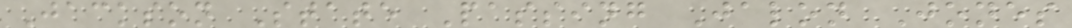Jackson State Passing Jalon Jones
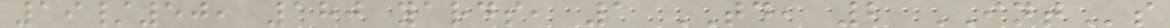19/50, 180 yards, 1 TD, 2 INTs
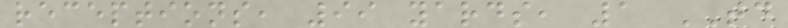receptions, 99 yards, 1 TD
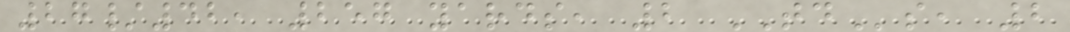27/42, 257 yards, 2 TDs, 2
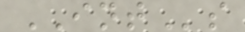INTs
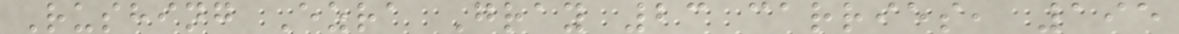Rushing Ezra Gray 23 carries, 195
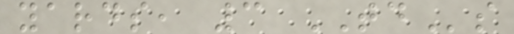yards, 3 TDs
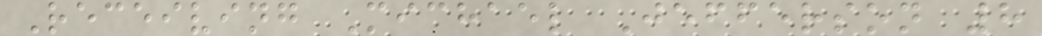Receiving Michael Jefferson 8
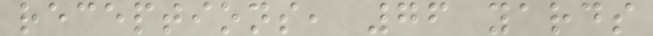receptions, 76 yards
